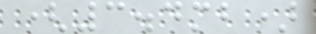(3.4mb)
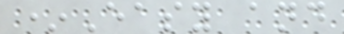*Easy and
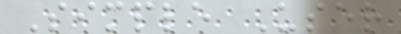Simple User
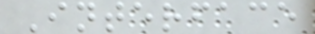Interface
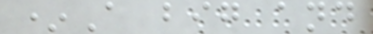*A big and
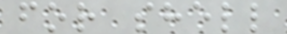for shell
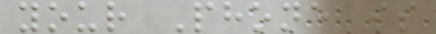your Phone is
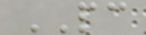PC
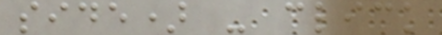side) - click
